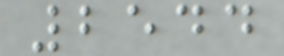2544
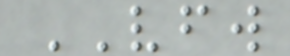VFW
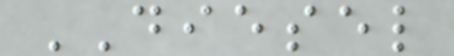DIESEL
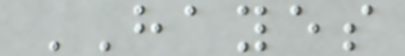HAYES
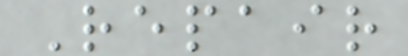Repair
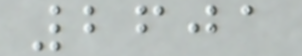2601
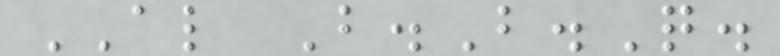AL B.B.Q.
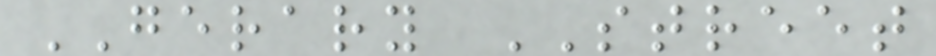GERARY STREET
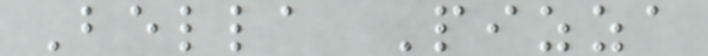Bella Pizza
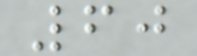60
